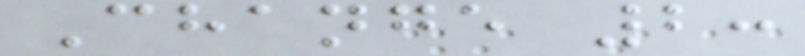Change 2:
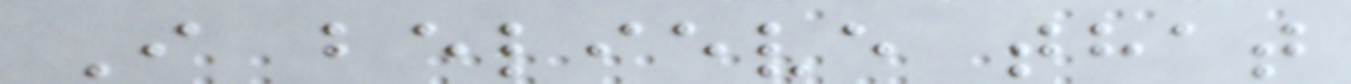I believe that
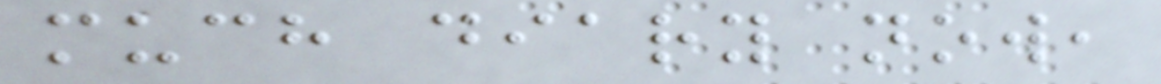much diary now,
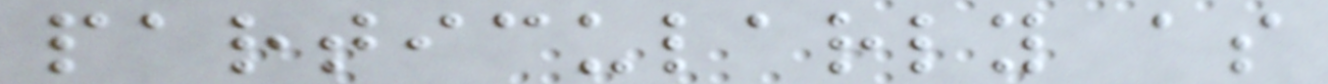particularly as
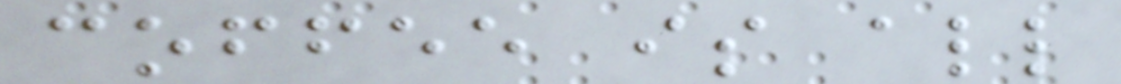coffee is all
